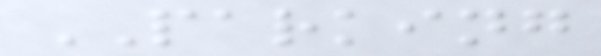PARKING
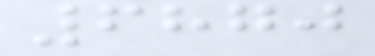6870
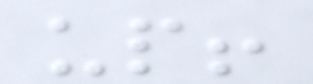up!
